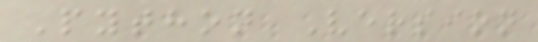Python Version
